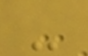-
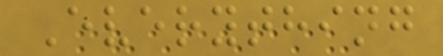Everything
